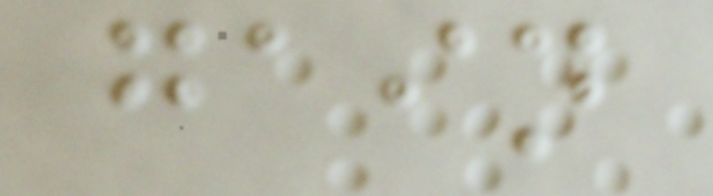gain
